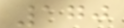170
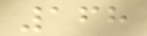168
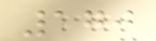170
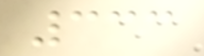333
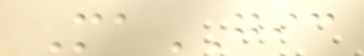MaGIC
